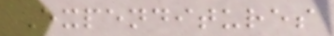Expenditures
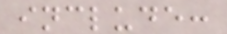include:
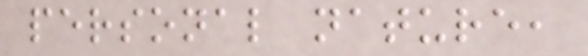personal nature,
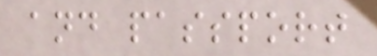and passport
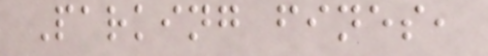Parking fines,
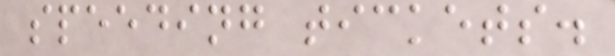speeding tickets.
